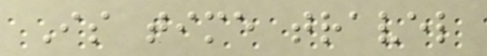Is time travel
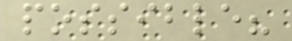possible?
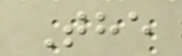The
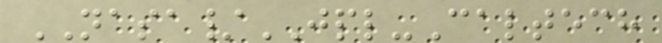NASA/JPL-Caltech
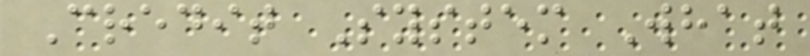Credit System What
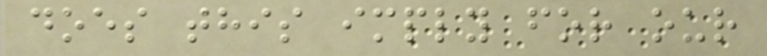does this imply for our
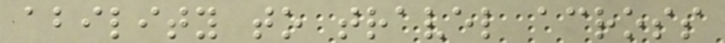ability to travel across
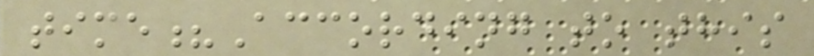time?According to this
